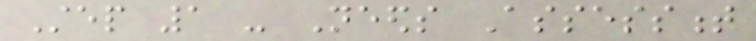Step 1 - Needs Assessment
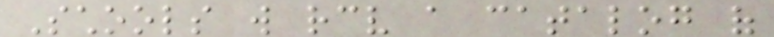Schools will receive a catalog of
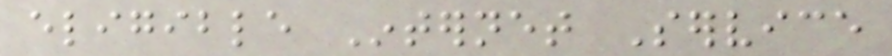eligible Internet Service
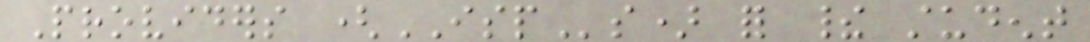Providers (ISPs) for their student
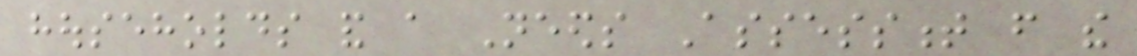households and a Needs Assessment from the
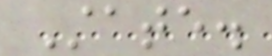State.
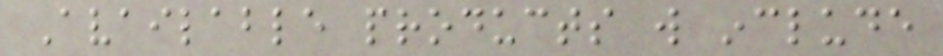Available products will include
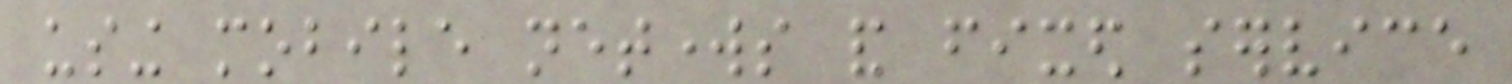using mobile networks and fixed service
